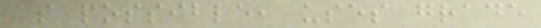as possible, uses grade
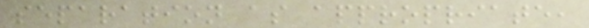separation as appropriate,
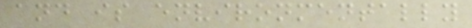and is environmentally
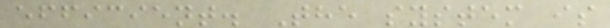efficient. The system is
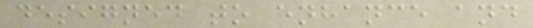designed to enhance and
